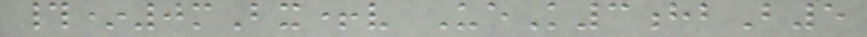#*0mBx+v UeK3hbB5
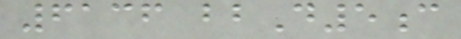6136 bbD5c
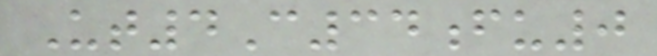Ut4C34fu0
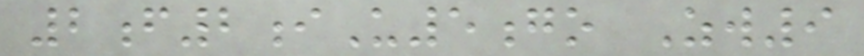2f2iU5go Zw9
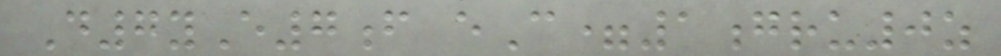D7yE7f eC=1gru0z
